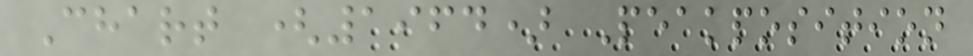Chart (1964) Peakposition
